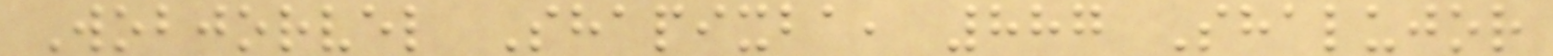Wobjorvel Shapixba, 887 Shalujor
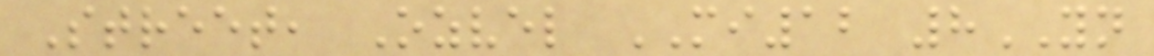Street, Ozvel MI12 8YN
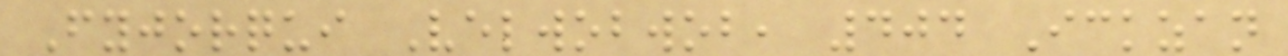Fyjorqui Velwobwob, 404 Ickzan
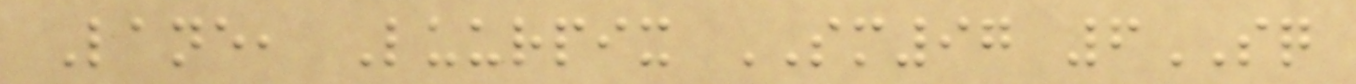Lane, Luurpix SM97 6SQ
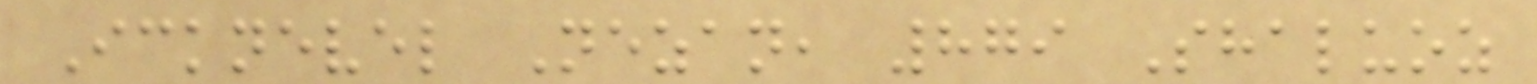Icknevel Nezan, 879 Shaluoz
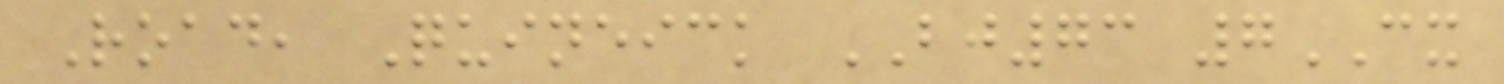Road, Quineick BJ73 7CX
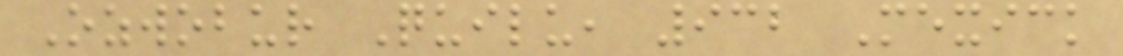Ozwobur Quilu, 932 Mexick
